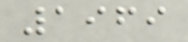1969
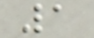1
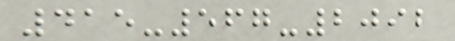415-567-2092
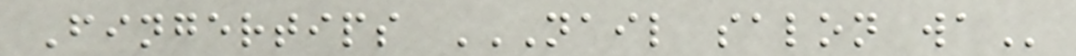Fingertips NAIL SALON WA
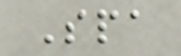Spa
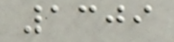1309
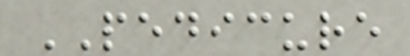PEDICURE
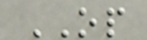OP
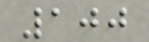100
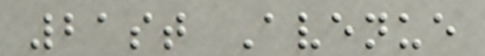21st Avenue
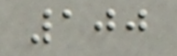100
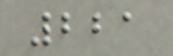221
